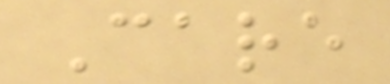Care
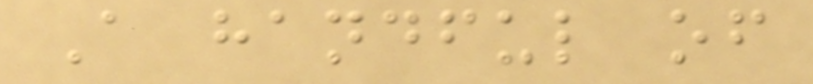A handful of
